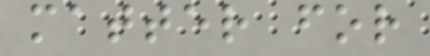matter for
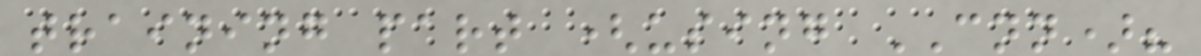training part (using CNN)?
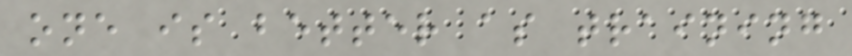one is better as training
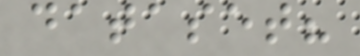dataset?
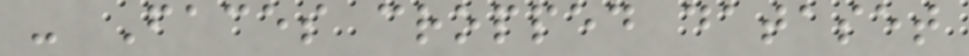- Faces cropped dataset
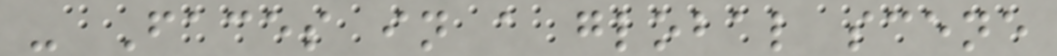- Faces in a global scene
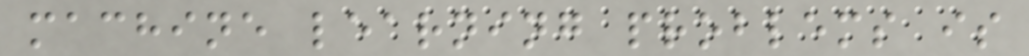machine learning problems is
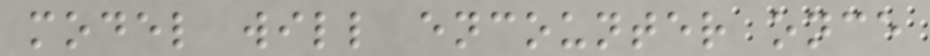model will encounter once
